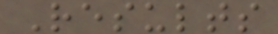Results
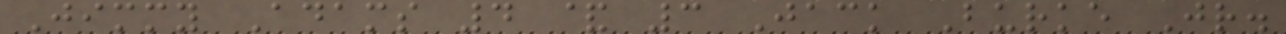Jimmy Adams 4 & 3 Jack Burke Jr.
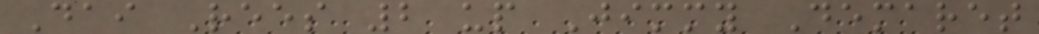Dai Rees 2 up Jimmy Demaret
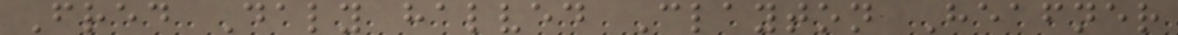Fred Daly halved Clayton Heafner
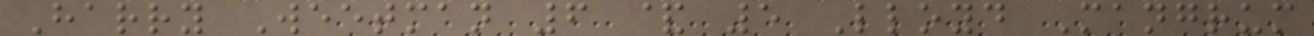Harry Weetman 6 & 5 Lloyd Mangrum
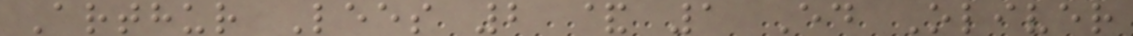Arthur Lees 2 & 1 Ed Oliver
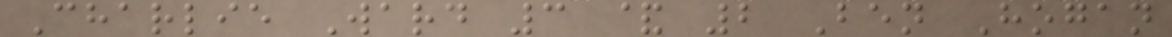Charlie Ward 3 & 2 Ben Hogan
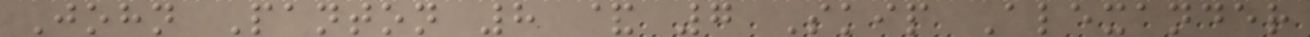John Panton 8 & 7 Skip Alexander
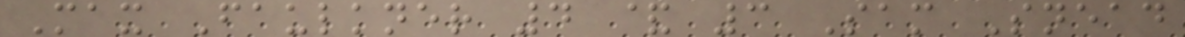Max Faulkner 4 & 3 Sam Snead
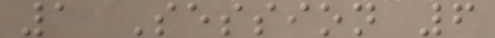1 Session 6
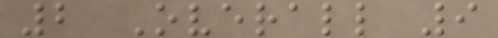2 Overall 9
